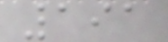191
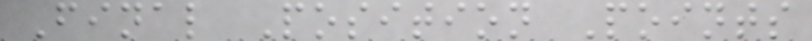Final Position Points
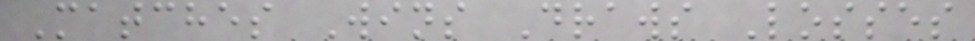Matches Wins Draws Losses
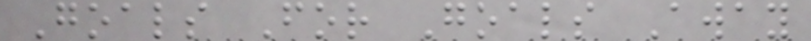Goals For Goals Away
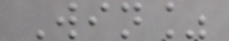Win%
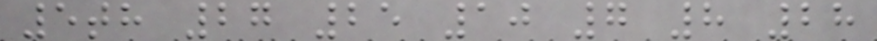5th 27 25 10 7 8 28
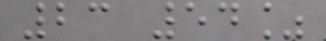23 54%
